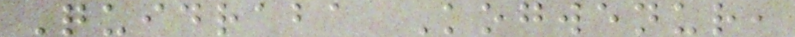Quidraba Kogwenur,
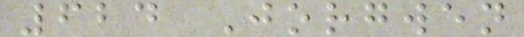624 Jorgwen
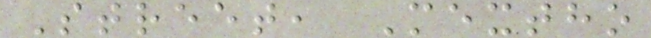Street, Mextho
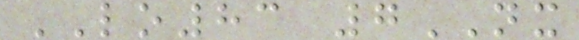LO83 7NX
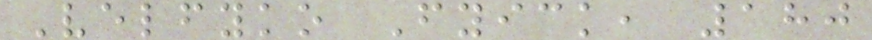Velfyko Fyick, 180
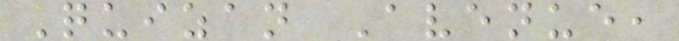Quizan Avenue,
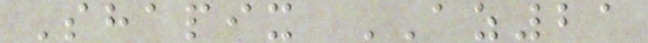Shapix AZ21
